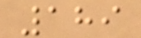189
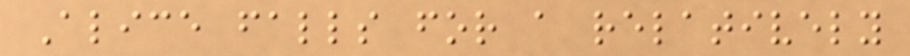Alice falls for a relatively
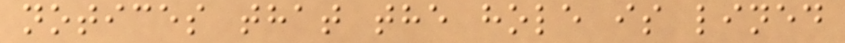notices that the hole is lined
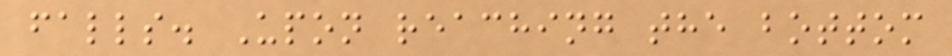falls. Upon reaching the bottom
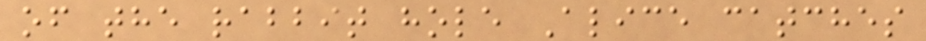of the rabbit hole Alice catches
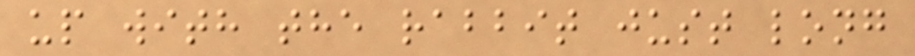up with the rabbit just long
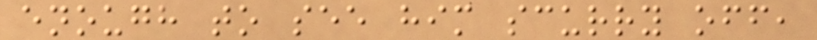enough to see him scurry off,
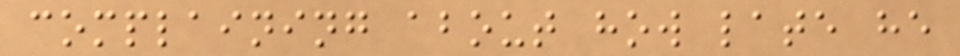complaining about how late he
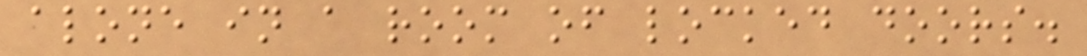alone in a room of locked doors.
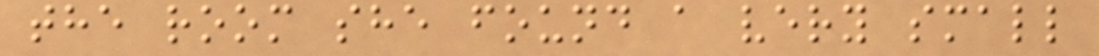the room she found a very small
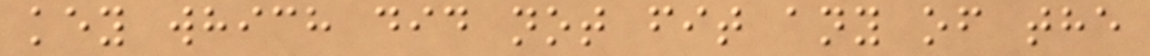key which did not fit any of the
